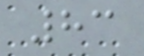83
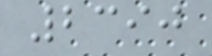2390
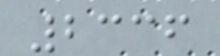2336
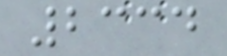2334
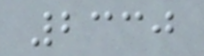2330
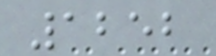1252
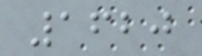1620
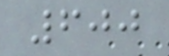600
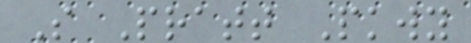S Pratt Pkwy
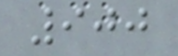900
